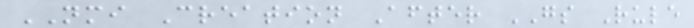NMI Creation After GS Rule
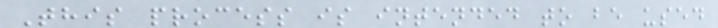This process is intended to be used
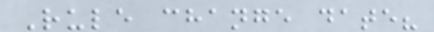Rule change date?
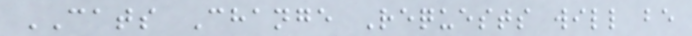CATS Change Requests will be
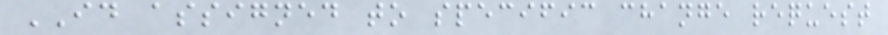ID assigned to specific change request
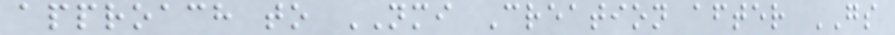approach to NMI Creation after GS
